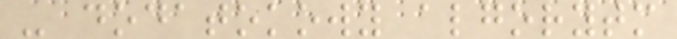- dodatokowy algorytm
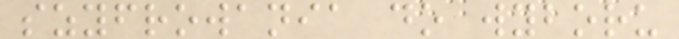szyfrowania do wyboru
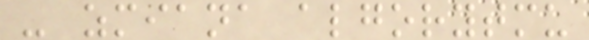- zmiana algorytmu
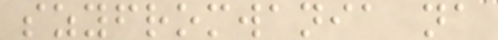szyfromwania na
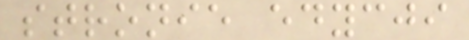stronie edycji
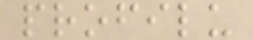profilu
